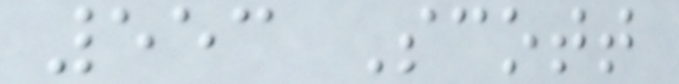553 Scott
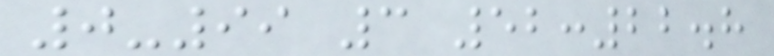0-99 3 52:22.8
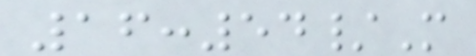16:54/M
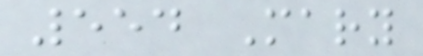554 Mary
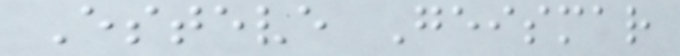Esteve Geismar
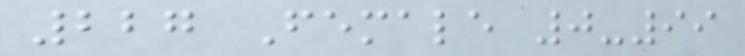227 Female 0-99
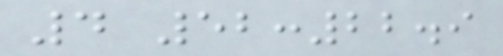4 52:22.9
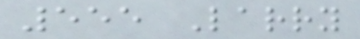555 Larry
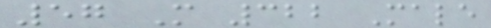57 M 322 Male
